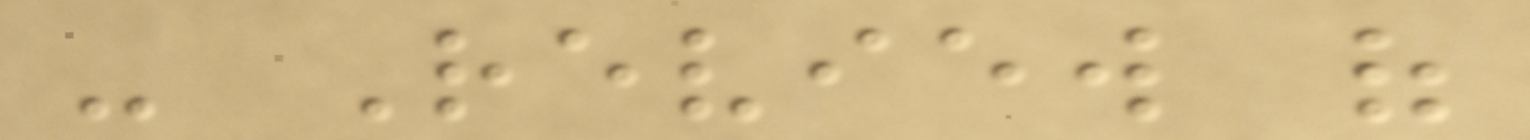- Review of
